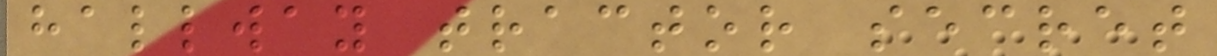hallway tractor secret
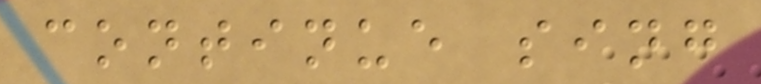continue sing
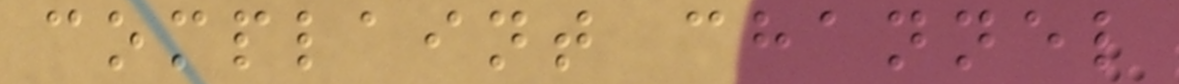complaint channel
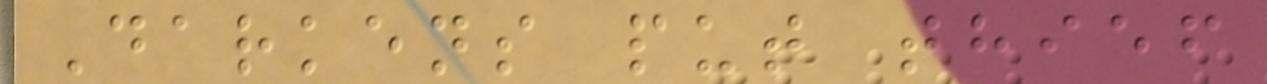Darkens put thief
